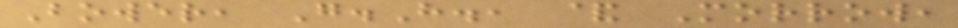Bower, G.H., & Morrow,
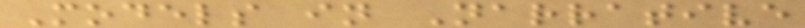Models in Narrative
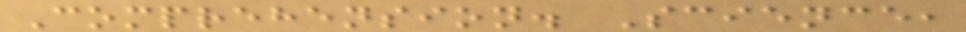Comprehension. Science,
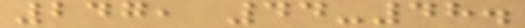247, 44-48.
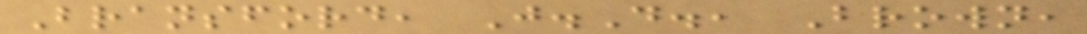Bransford, J.D., Brown,
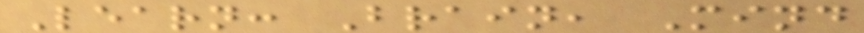Learn: Brain, Mind
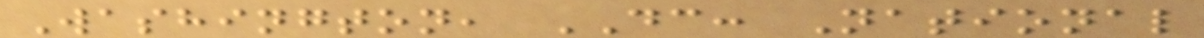Washington, DC: National
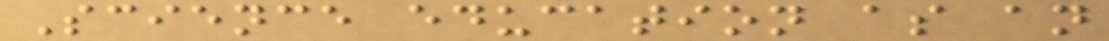Science education as an
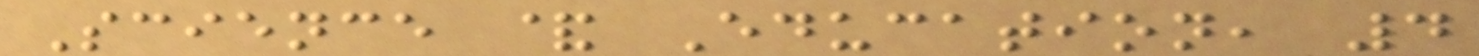Science & Education, 4
